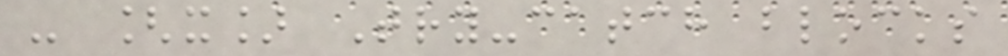- [x] Try-catch blocks
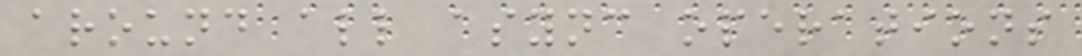around all async operations
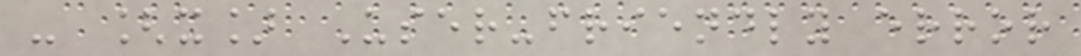- [x] User-friendly error
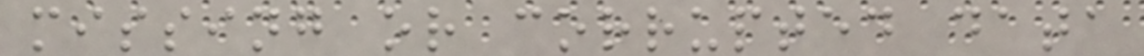missing or corrupted data
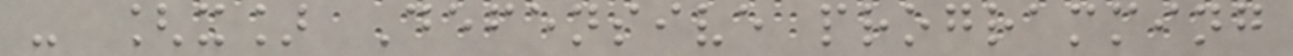- [x] Defensive programming
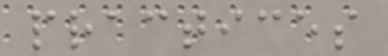practices
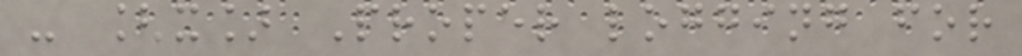- [x] Proper logging for
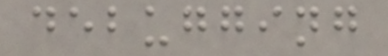debugging
